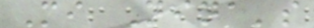Mi Nina's
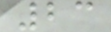23
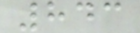843
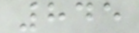845
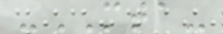-MTA-
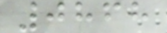0868
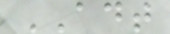ADT
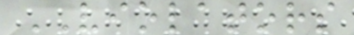VIOLATORS
